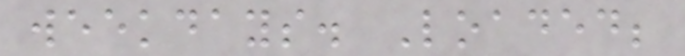weekdays. Loaded;
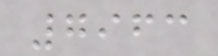7963
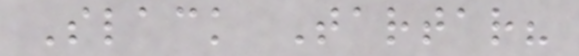Slack Tartar?
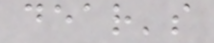dear's
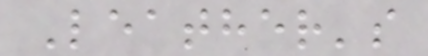Leather's
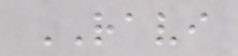RAVI
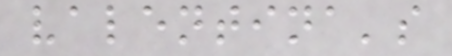valentina's
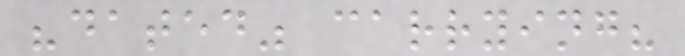"dated" carrying?
